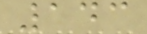143
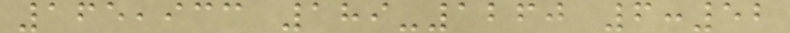165,933 189-1260 6:52
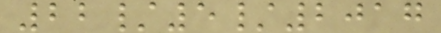22/5/2017
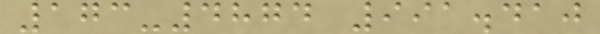173-4874 991.410
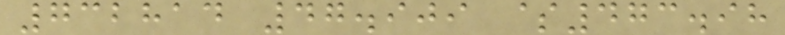732814 47.909 $473.98
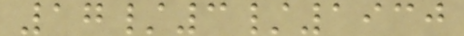17/3/1930
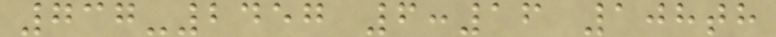737-2457 6:16 108th
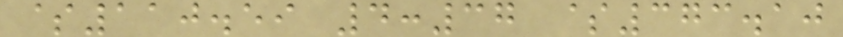$110.59 4:37 $373.10
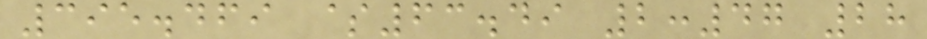395.469 $63.49 2:47 28
